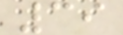39
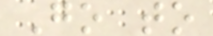Go to
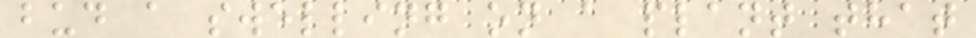bud a swelling on a plant that
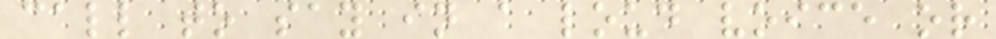call to say in a loud voice or
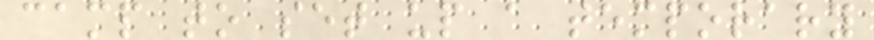camp to set up a temporary
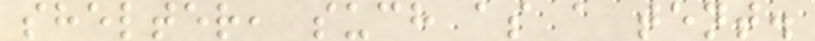shelter, such as a tent.
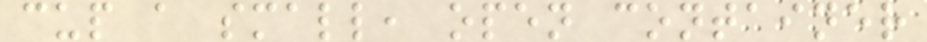cup a small, open container
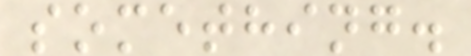something.
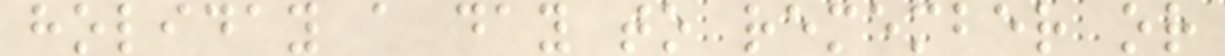holiday a day to remember or
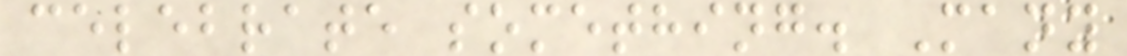celebrate something. Many
